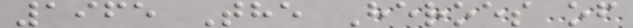1965 The Heroes of
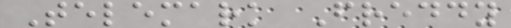Telemark Freddy
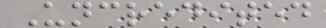Uncredited
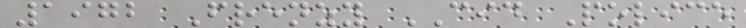1972 Frenzy CID Police
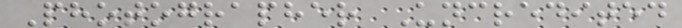Photographer Uncredited
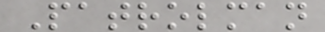Patrolman
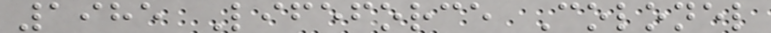1985 Lifeforce Colonel
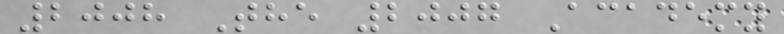2008 The 2007 Academy
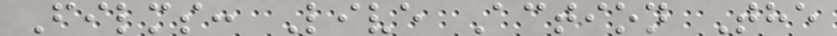Films: Live Action The
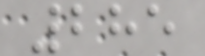285
